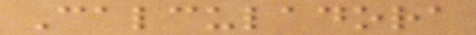Calculadora
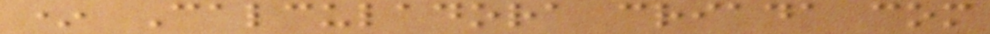* Calculadora criada com
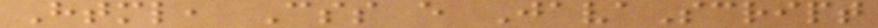Html, Css e JavaScript
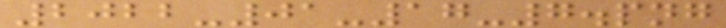2022-01-17-7.png
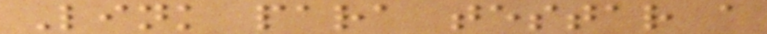Link para testar a
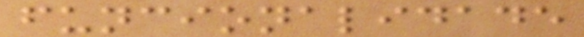funcionalidade
